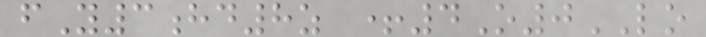fY3hd8z +4O0LO
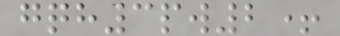gqh3pw2+
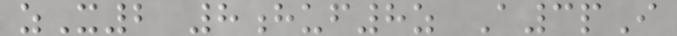zX2 8huf8z A3pI
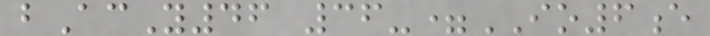bAcY46 36-=IO6e
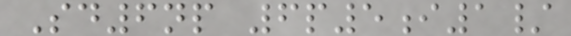Sd6np 6p5i1/
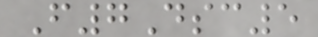F7Dsc5
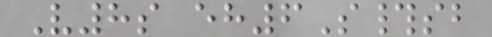V8s eh6S#sb
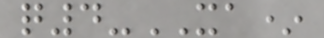q4-XA*
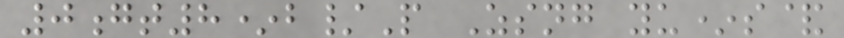0gt8*b/P Zsng yu*s&
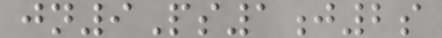jn9Ps1j2s
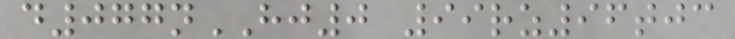d077nHJ0 99rz96tjc
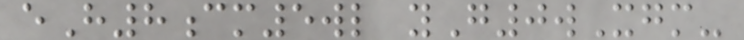eH8cm5wl yG0wXgm-
